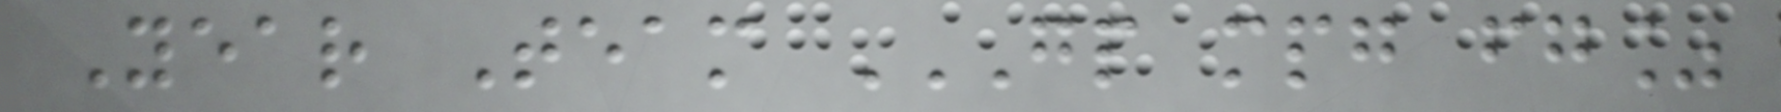Year Team GP MPG FG%
